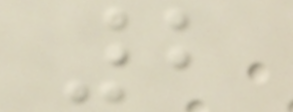2
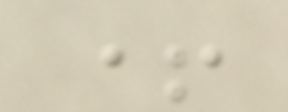+
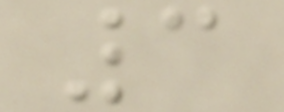3
